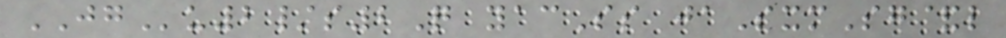JGu2/s2Q yacSs jaSxmSg&l
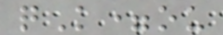qK=ou
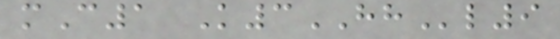mC1 K3HHl9
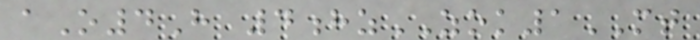aO4H 4hzZOK1MT
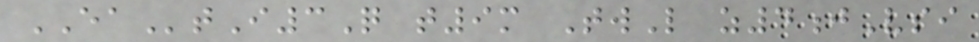EAtI3Q t9m TwL z4jVsi
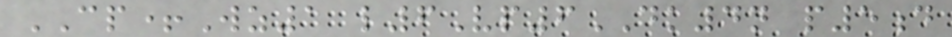CP+Wz1 l6Vp6DK4n p5d
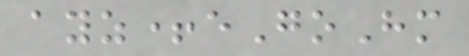ayz+eGoHm
